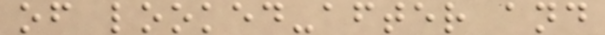of looked-after and
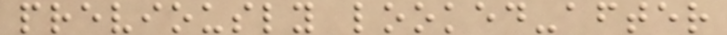previously looked-after
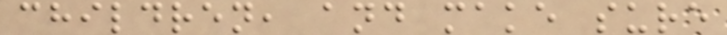children, and make sure
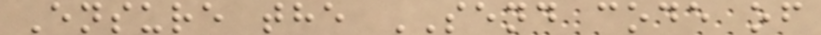Ensure the SEND code of
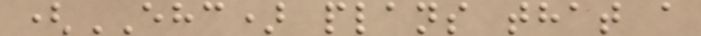(EHC) plans that a
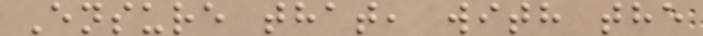Ensure that, with the
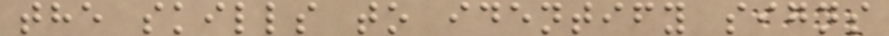the skills to identify signs
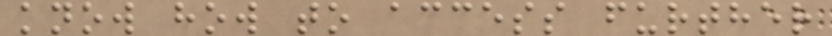know how to access further
